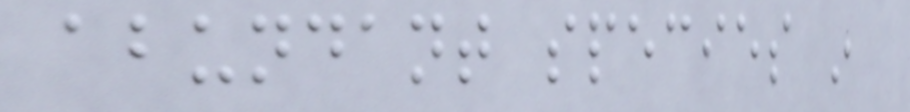abundant species in
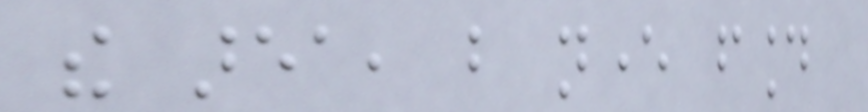the area, but never found
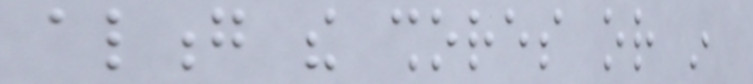along the shores or in
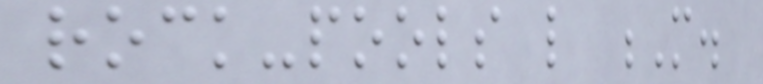rock-pools like M.
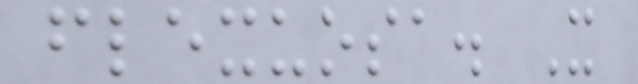flexuosa. It
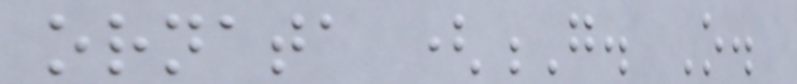ornata (G. O.
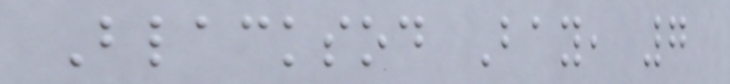Blacksod Bay, 7
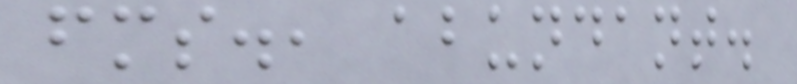fms., abundant.
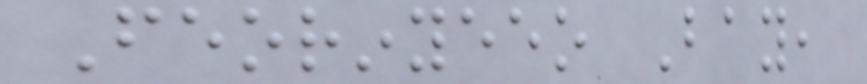Feorinyeeo Bay,
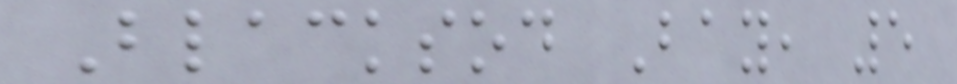Blacksod Bay, 5
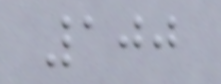100
